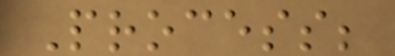Process;
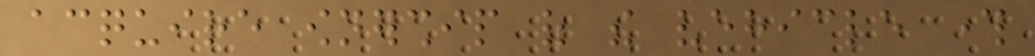acquire ownership of the vehicle through
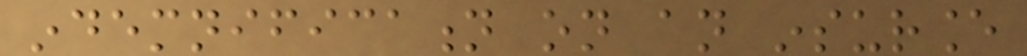indemnification on an insurance
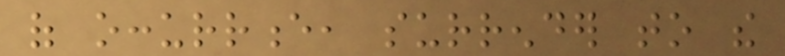of occurrence, surrender to the
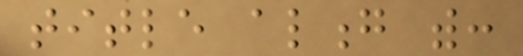title along with:
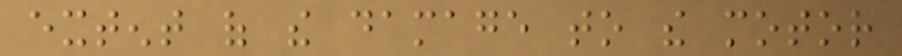extent of the damage to the motor
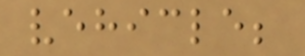vehicle;
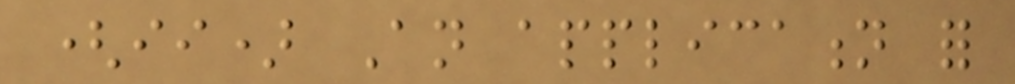(ii) An application for
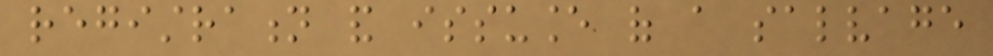registration and issuance of a salvage
